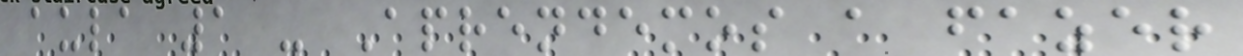aula 1 - Aprendemos a fazer
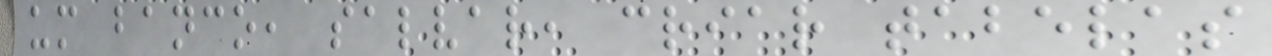um banco, salvar, criar tabelas
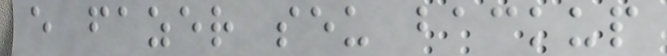e fazer seu backup
